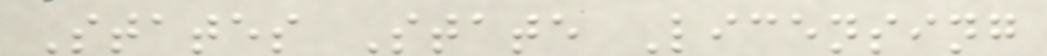States State Licensing
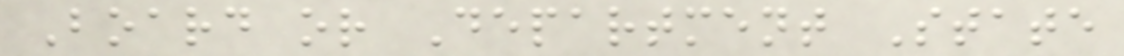Board or Department State
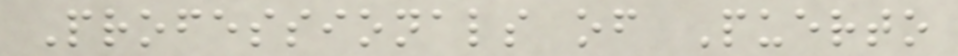Professionals of Puerto
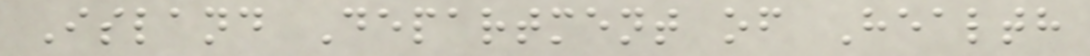Island Department of Health
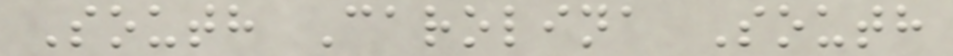South Carolina South
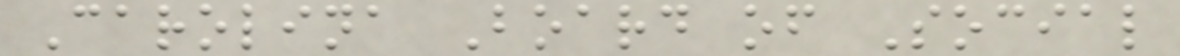Carolina Board of Social
